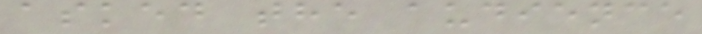asked the audience
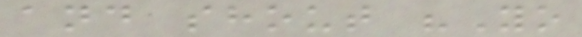and shout "Yo
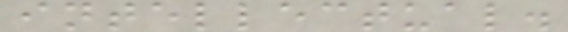intellectual.
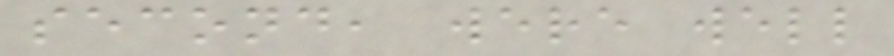second, were well
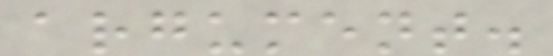argument.
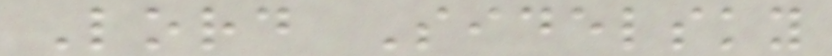Lord Sidelsky
